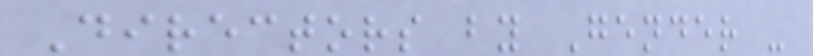Directors by Gender -
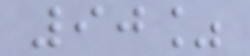90%
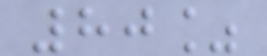80%
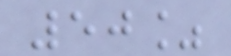50%
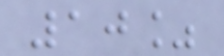10%
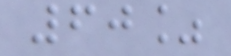60%
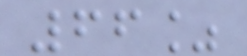66%
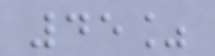45%
